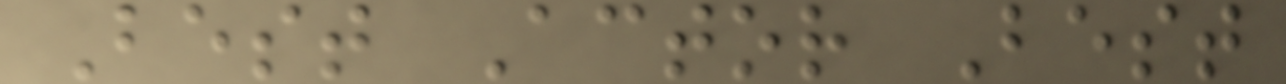Best Actor Best
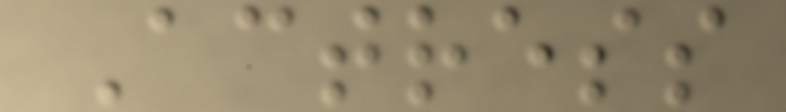Actress
